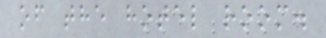of the hotel room.
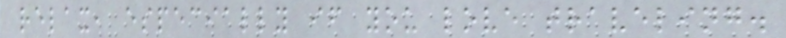relax, especially if you love traveling.
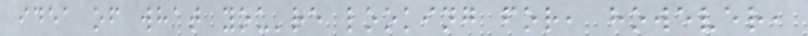idea of what you're looking for, however,
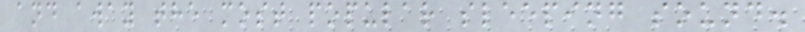and away the most popular sleeping sound.
